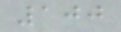100
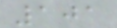101
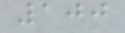100
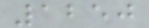1250
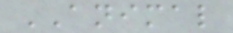ANIMAL
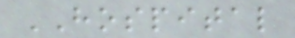HOSPITAL
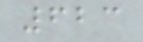623
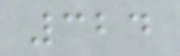324
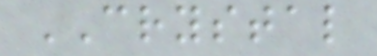CRYSTAL
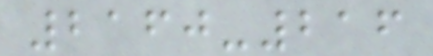2160-216
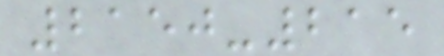2150-215
